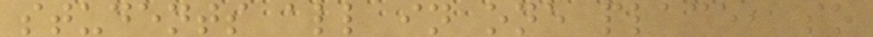students all in one place, so
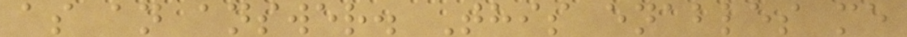as an answer. This enables me
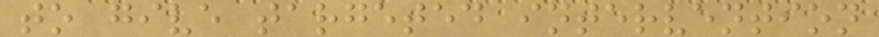to give targeted intervention
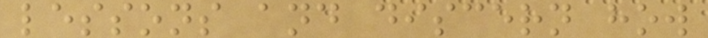lessons and discern how
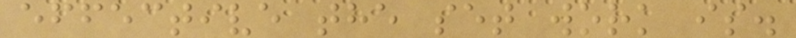effective the set work is.
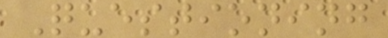Questioning
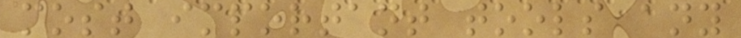most important tools any
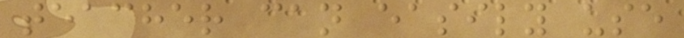teacher can easily use
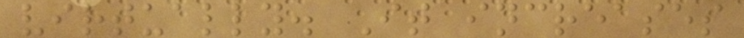virtually. It increases
